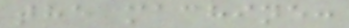the machine:
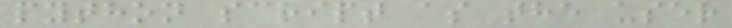python script as the user
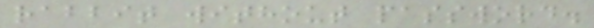rabbit without password.
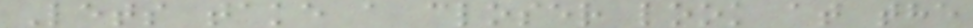Lets take a closer look at the
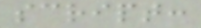script:
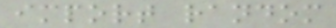import random
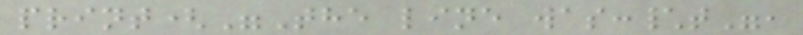print("The line was:\t",
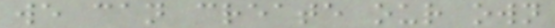we can create our own
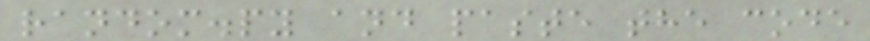random.py and paste the code
